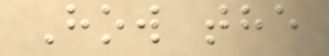How the
